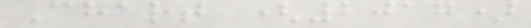Chart (2017)
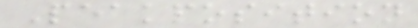Peakposition
